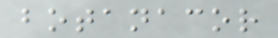botanacor
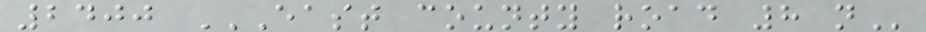2400 EAST COUNTY ROAD 8 N
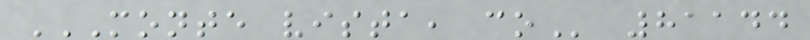MONTE VISTA, CO 81144
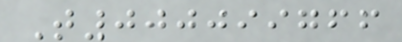T000099766
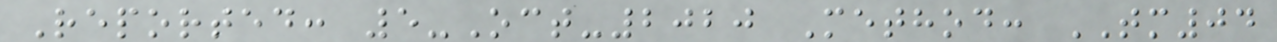Reported: 5-Oct-2020 Method: TM04
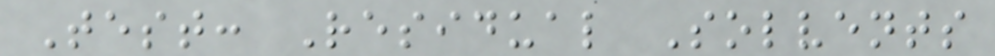Test: Residual Solvents
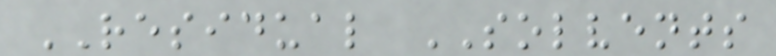RESIDUAL SOLVENTS
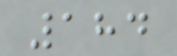184
